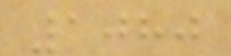1080
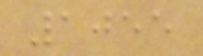1055
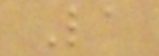La
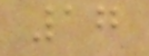17
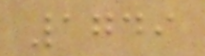1749
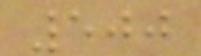500
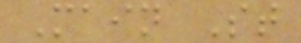Main St
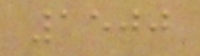1500
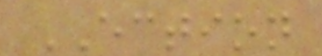ECTION
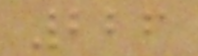226
